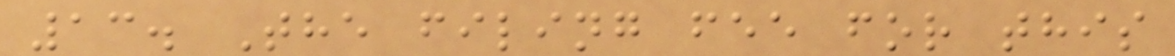13. The filing fee for this
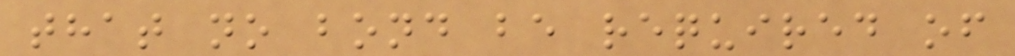that no bond be required of
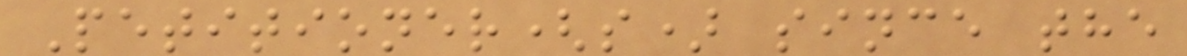Petitioner(s) since the
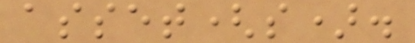asset(s).
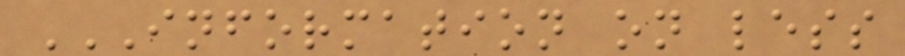INFORMATION ON LESS
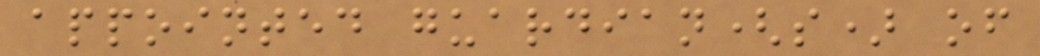appointed guardian(s) of
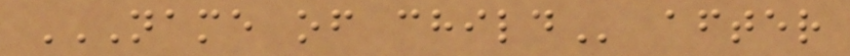NAME OF CHILD after
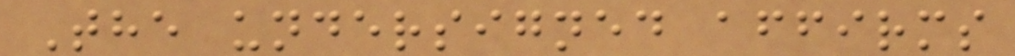The undersigned affirms
